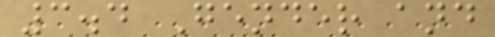3.4 Gender and
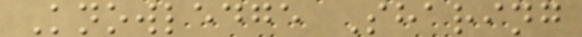Knowledge Sharing
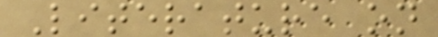Literature on
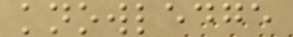knowledge
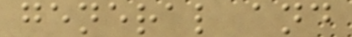general and
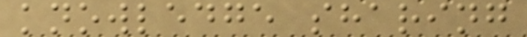knowledge sharing
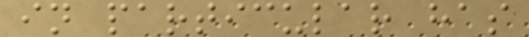in particular has
